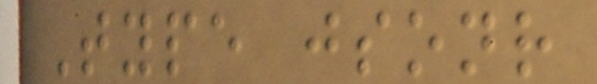Type jsonr
